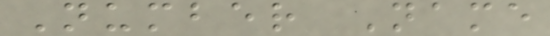Number Name
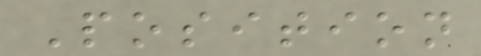Position
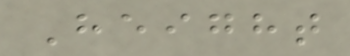Height
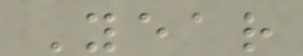Year
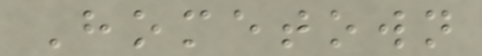Hometown
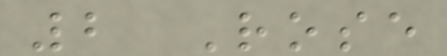2 Rose
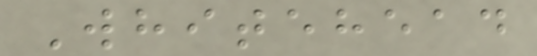Whitehead
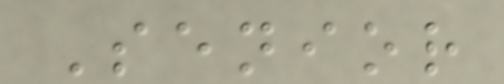Senior
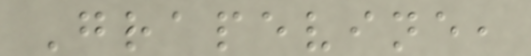Grapevine,
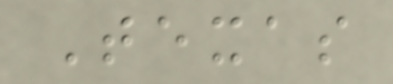Texas
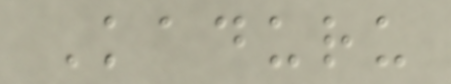Kaduru
